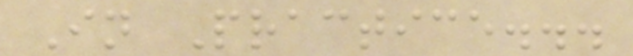In Practice...
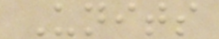Units
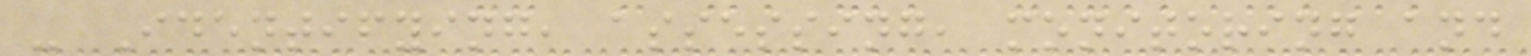- Identifying, assessing, monitoring and
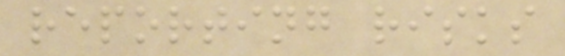reporting risks
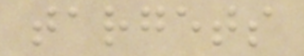targets
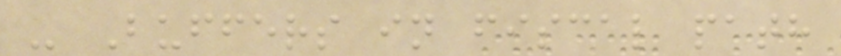- Buffers in fiscal path
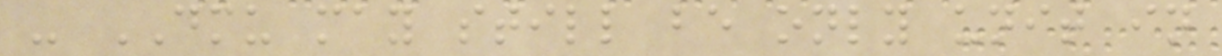- DMU may still be only unit in
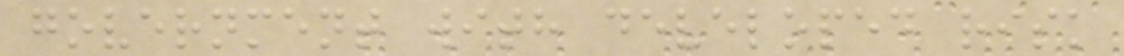government with developed risk
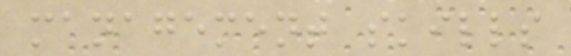management skills
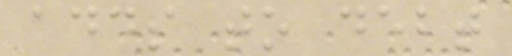adds to debt
